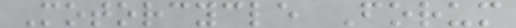Motorcycle Forum
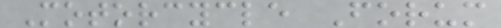Motorcycle Forum
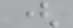(
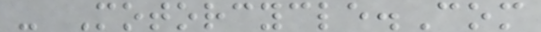- Motorcycle.Com
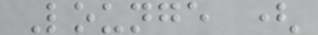Lounge (
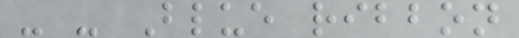- - Blue ribbon
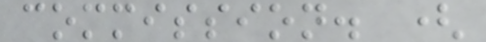commission. (
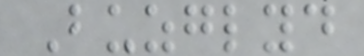Buzglyd
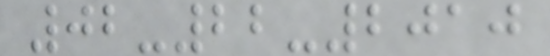02-22-2010
